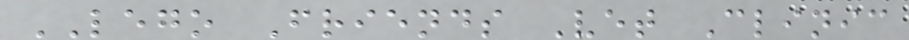LEGO Friends Vet Clinic
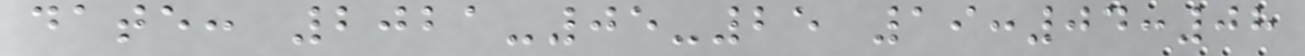date: 2021-05-25 19:04:08
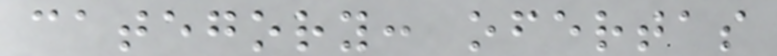category: ofertas
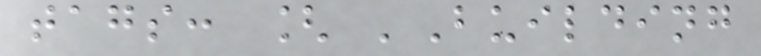tags: [ 'Building
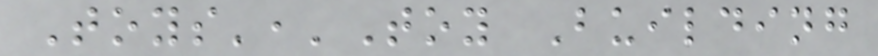Toys','Toy Building
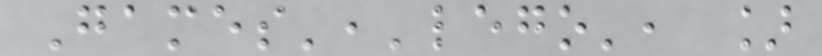Games','lego', ]
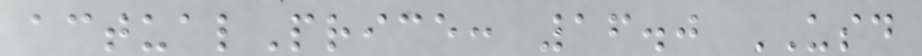actualPrice: 16.0 USD
